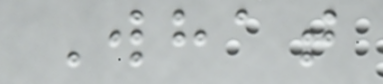What
